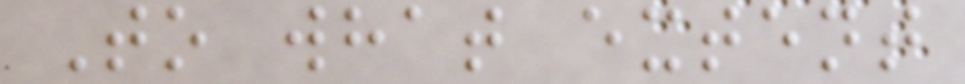To what extent
